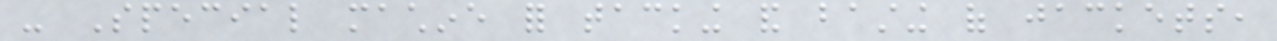- Special machine for tacking and basting of jackets,
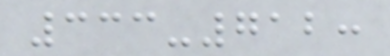333-712:
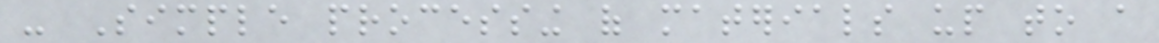- Simple processing of materials up to a
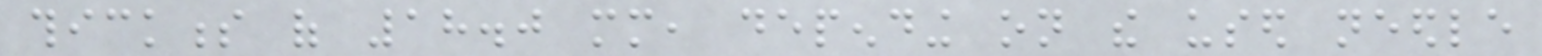thickness of 18.0 mm, depending on the used needle
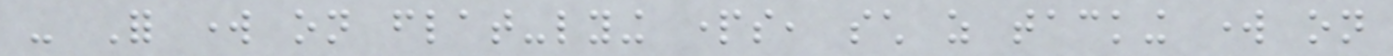- For work on flat-lying parts, such as tacking work on
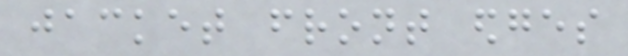jacket front edges
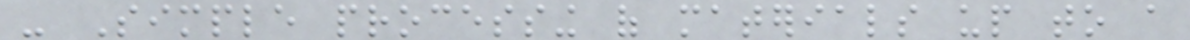- Simple processing of materials up to a
